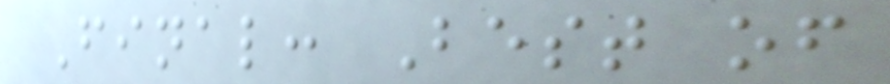Final: Best of
